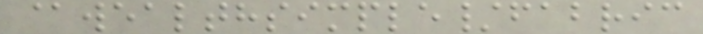@wealthsimple/fabric
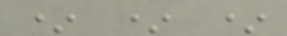* * *
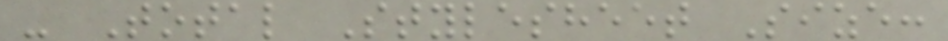- Total Stylesheet Size:
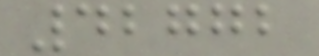42772
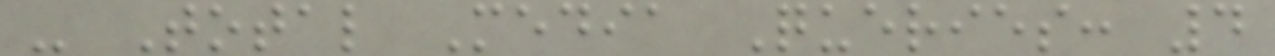- Total Media Queries: 4
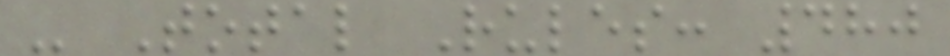- Total Rules: 480
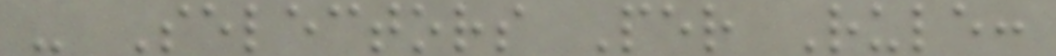- Selectors Per Rule:
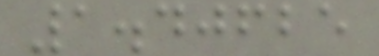1.40625
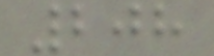208
